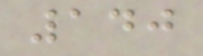140
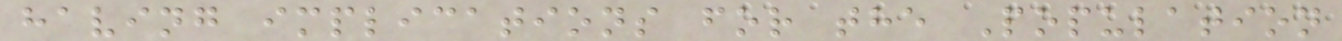having implications for the Population
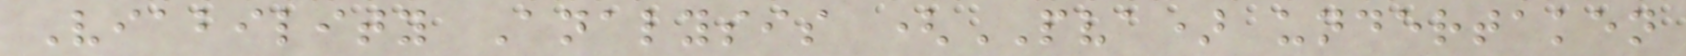Viability Analysis (PVA) undertaken
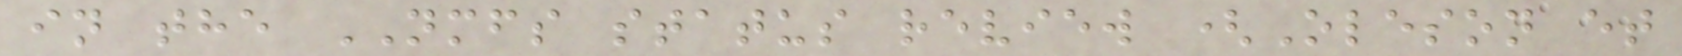in the NMFS status review (Oleson et
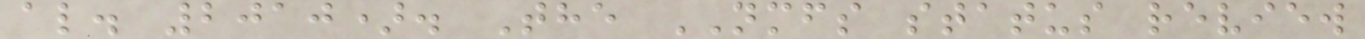al. 2010). The NMFS status review
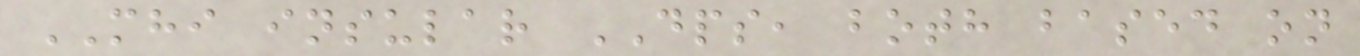MHI insular DPS, both based on
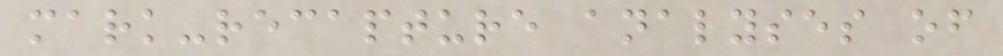mark-recapture analyses of
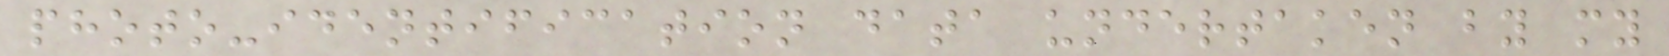photo-identification data undertaken by my
